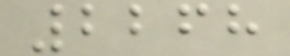2268
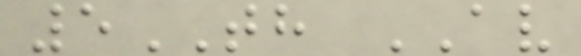5TH AV
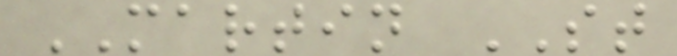MARTIN ST
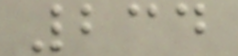234
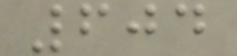604
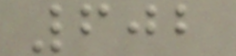602
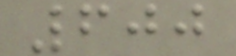600
